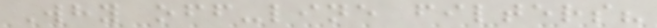Why off-line filters?
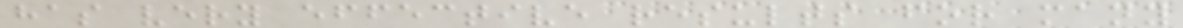has very effective results for many
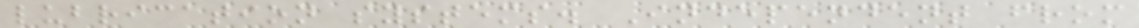lubrication systems. Independent from
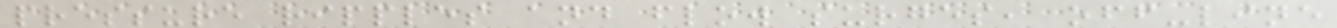pressure ripples and flow surges, off-line
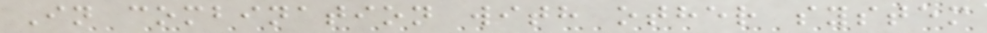In combination with other system
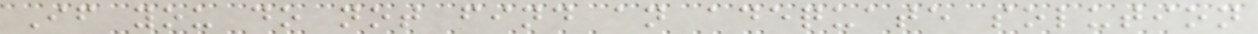If you do not find an adequate solution
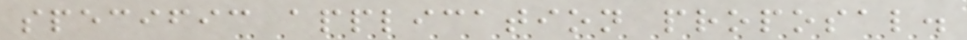specific application proposal.
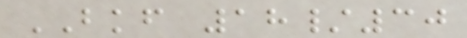BKF 18/30
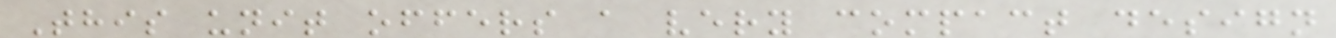This unit offers a very compact design
